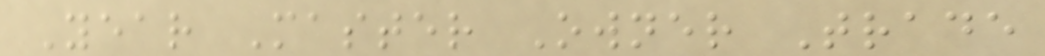Year Master Owner Trade
